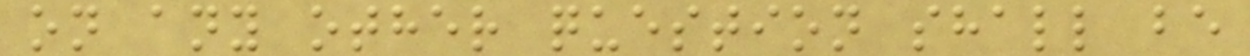on any other question shall be
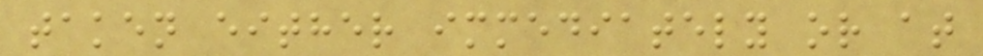taken either immediately or at
